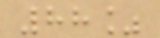88%
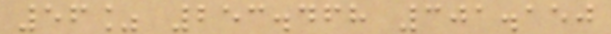56% 253.468 301.150
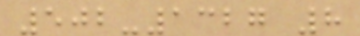502-1327 8
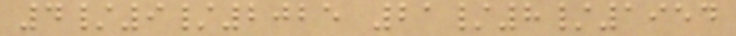4/9/2025 21/8/1954
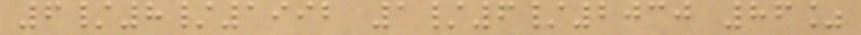6/8/1992 1/6/2030 86%
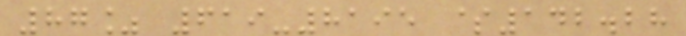87% 619-8195 $142.28
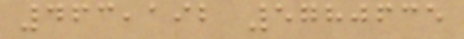463,192 5780635
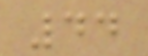44
